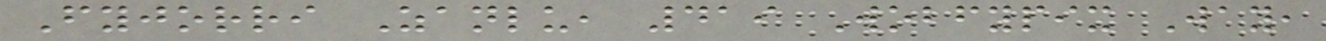Fyjorri Zanlu, 419 Wobfypix Way,
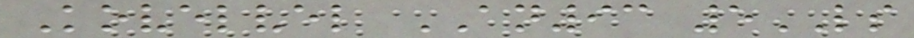Kovelvel AN93 5LS
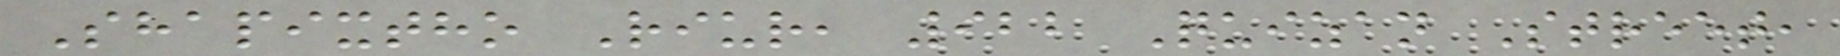Shapixtho Riur, 922 Quizan Street,
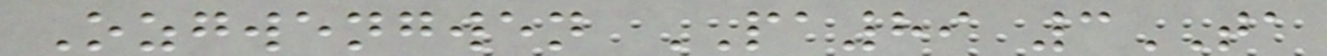Ozgwengwen PA89 3TA
